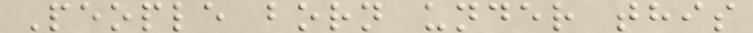People born under this
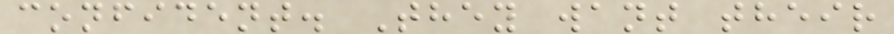confident. They want their
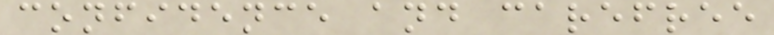confidence and carefree
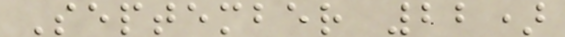September 22)
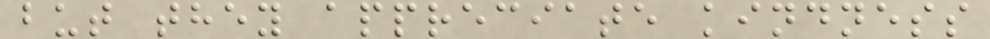but they appreciate kindness
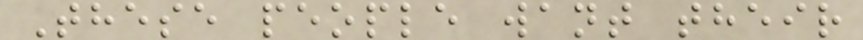These people want their
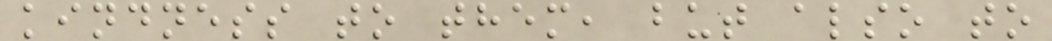kindness to them, but also to
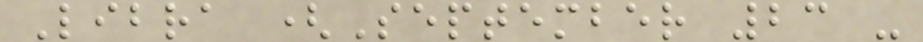Libra (September 23 -
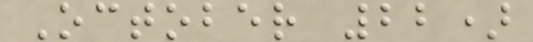October 22)
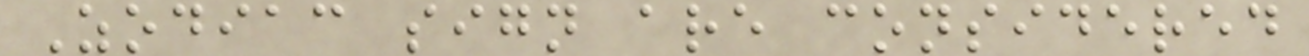Zodiac sign are considered
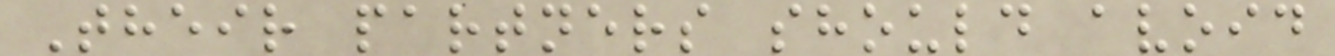Their partners should avoid
